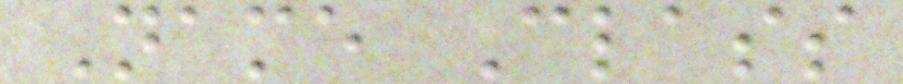Name Class
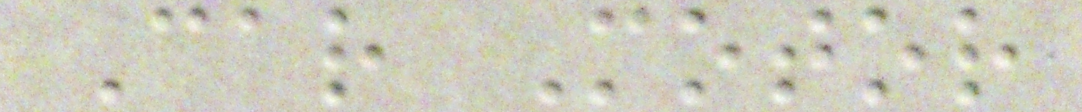Car Motor
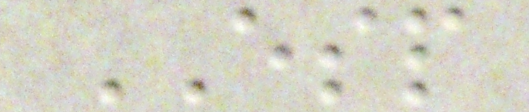ESP
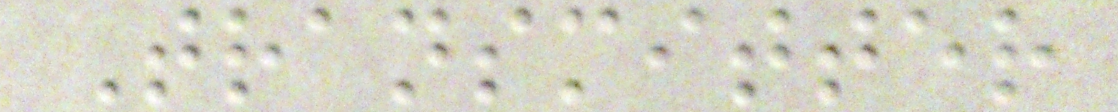Transmitter
